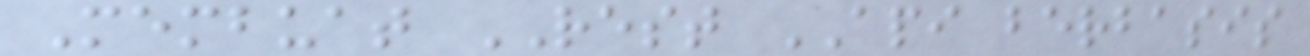Membuat REST API berbasis
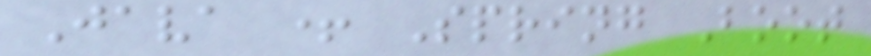Java + Spring Boot
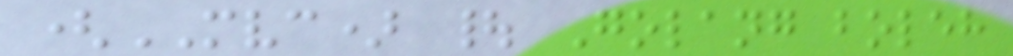(MVC) | Golang boleh
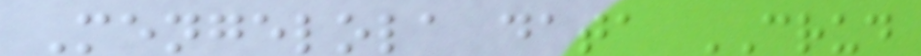Mengelola data CRUD
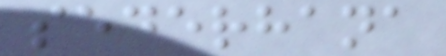sederhana
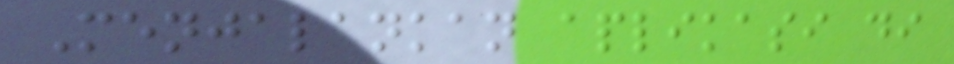Menjalankan aplikasi di
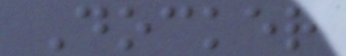Docker
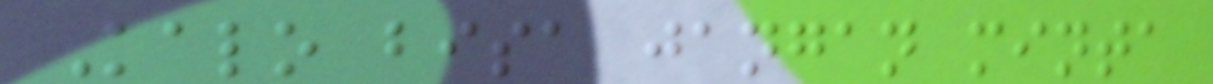Kalo bisa jangan minta
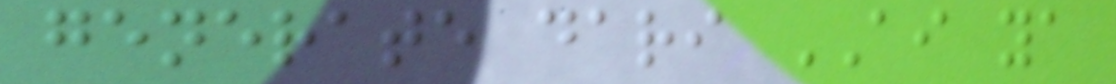generate dari AI ya
